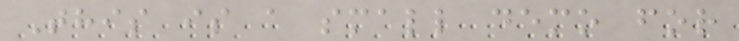This is a small demo for
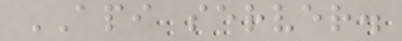API server.
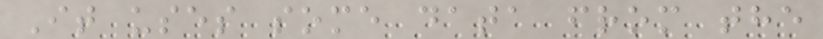It uses some data from the
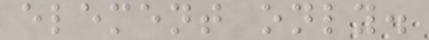element only.
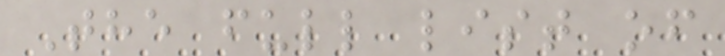The full list of
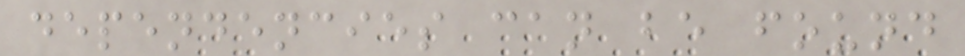dependencies can be found
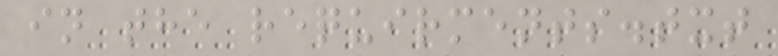in the requirments.txt
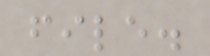file.
